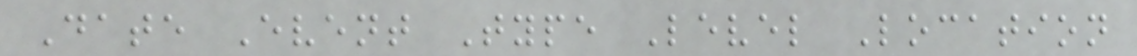Date Event Type Level Location
